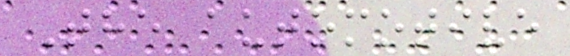The automotive
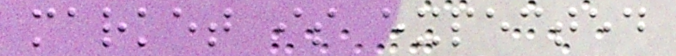market is expected
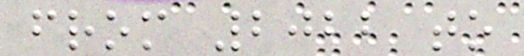from 2022 to
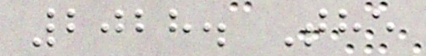2028. The
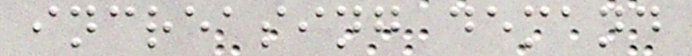increasing demand
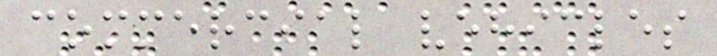commercial vehicles
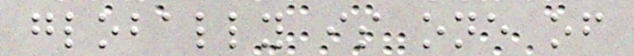globally is one of
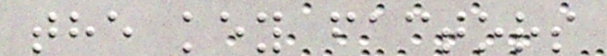the key factors
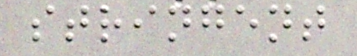stringent
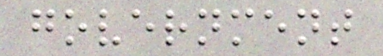government
